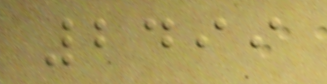2499
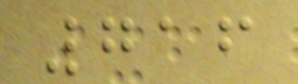716
